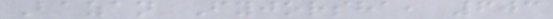Bazan Fyjorsha, 603
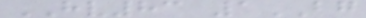HV83 1BG
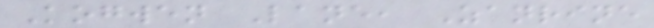Kogwen Lane, Zanrine
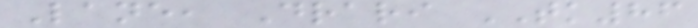Lane, Drari TK86
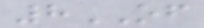8OF
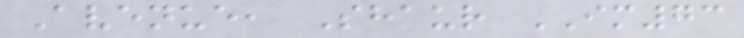Avenue, Shaur IM73
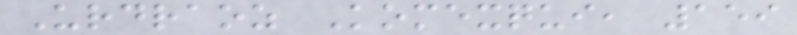Urdraoz Komexqui, 159
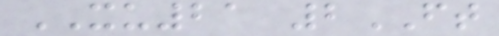XU21 2FT
